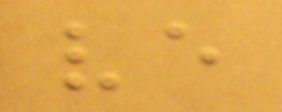ve
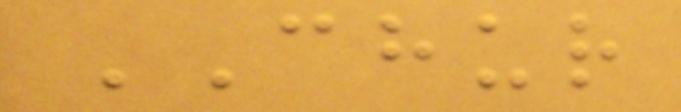CHUR
